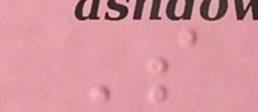So
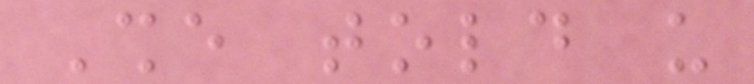She told us
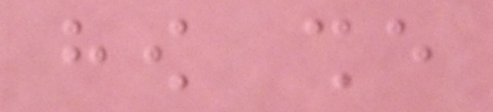how she
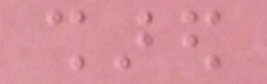shared
